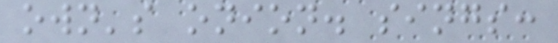own's onion. sings:
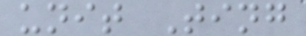unit Ting
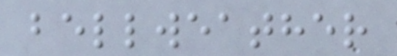bellweather
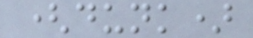(dunk)
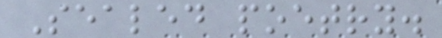Sealed poetry.
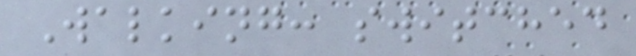Walking: switched
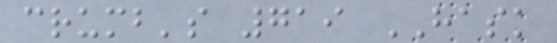crumb's 719 HASK
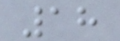18
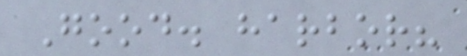Good. harbor?
